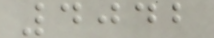4042
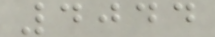4044
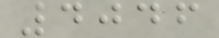4046
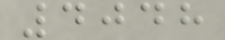4048
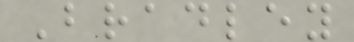Bradley
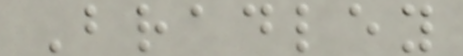Bradley
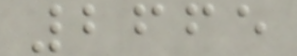2665
